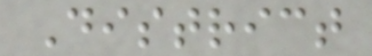District
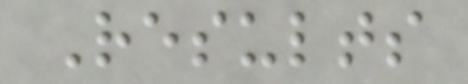Results
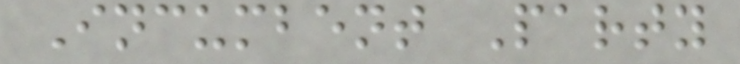Incumbent Party
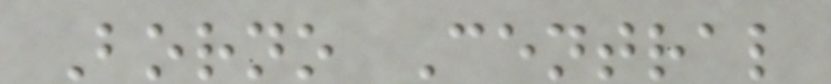Borno Central
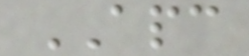APC
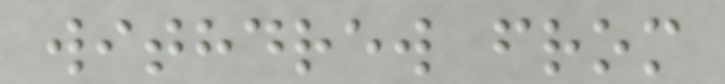withdrew from
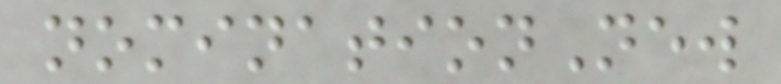nominationNew
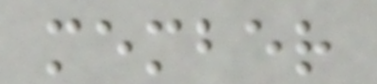member
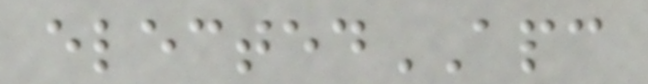electedAPC
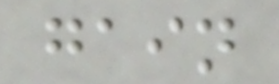gain
